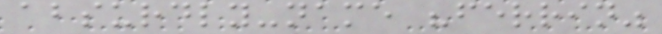absurdly-name "ferrin"
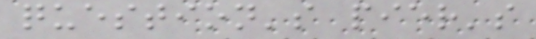question's pier's
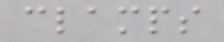clamps
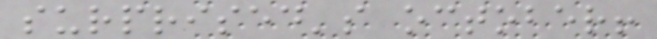surprised's october!
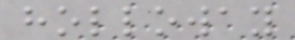holloway
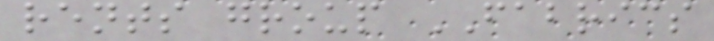rents group FABRICS
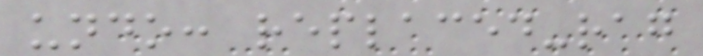undo: replaced-rag
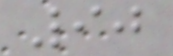90
